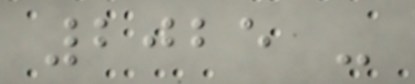2025 -
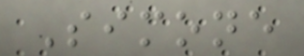Simone
